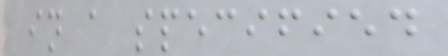in a specified
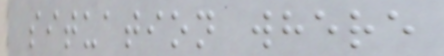situation where
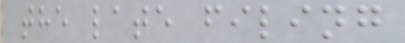the late filing
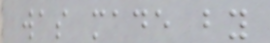was made by
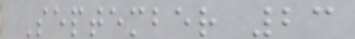September 23
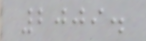2009.
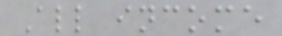All income
